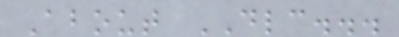About DLC...
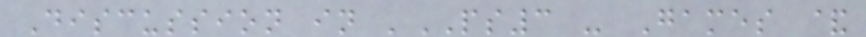Discussion in 'PS3 - Games &
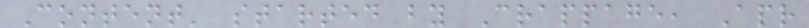Content' started by Crappage, Apr
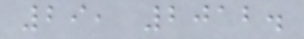29, 2012.
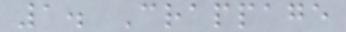1. Crappage
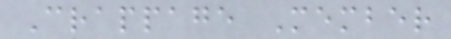Crappage Member
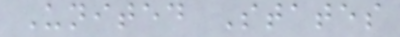United States
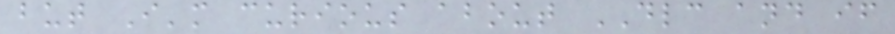but I'm curious about DLC and if
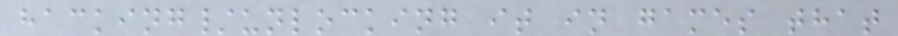hacking/unlocking it in games that
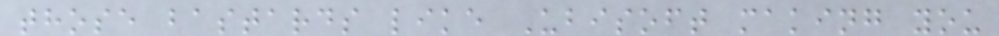those bastards like Ubisoft making you
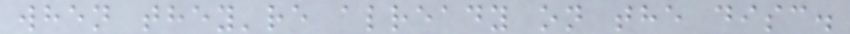when they're already on the disc.
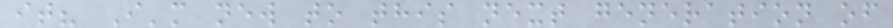it? I'm new to this next generation of
